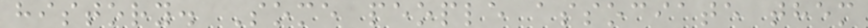history. Some people associate them
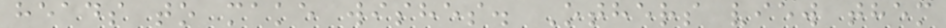heads to make wishes. Others view them
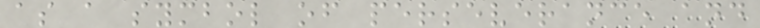as a symbol of perseverance and
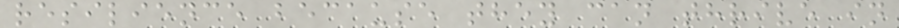resilience because they can thrive in
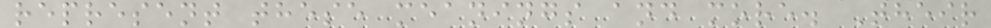represent these meanings and more. Their
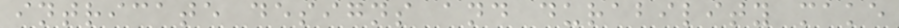intricate designs and durability make
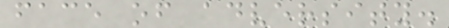face of adversity.
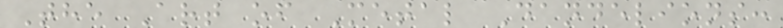The Art of Metal Dandelions:
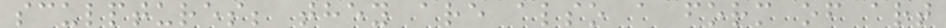sculptures; they are also a form of art
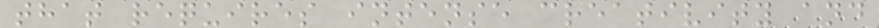that requires intense creativity and
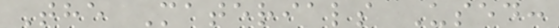The Materials Used:
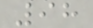98
